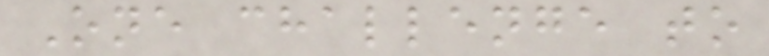One challenge to
